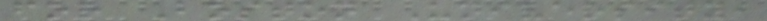for Boston University,
